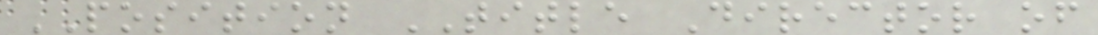POSITION TITLE Director of
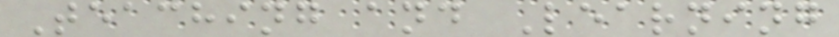Teaching and Learning
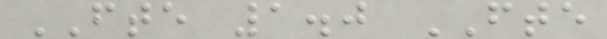FTE 1.0 FTE
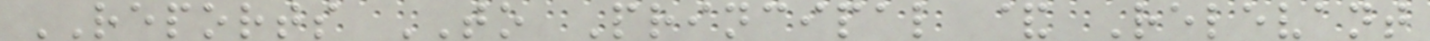REPORTS TO Principal & Relevant
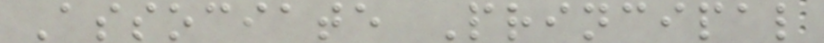Associate Principal
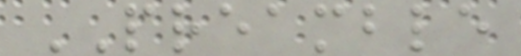PREAMBLE
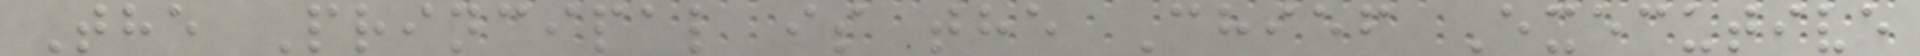The Principal is the Chief Executive
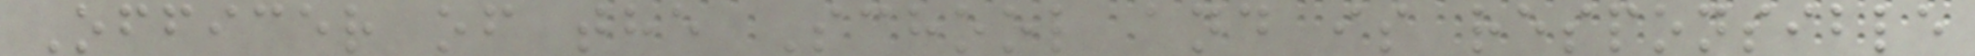Officer of the School and is responsible
